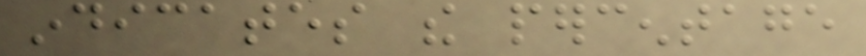indicates the percentage
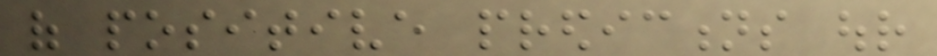of positive predictions our
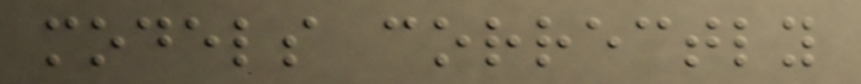models correctly
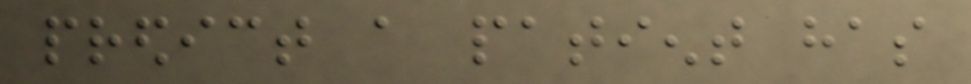predict a patient has
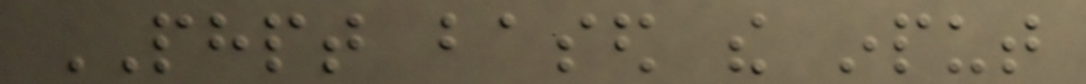PHPT based the input
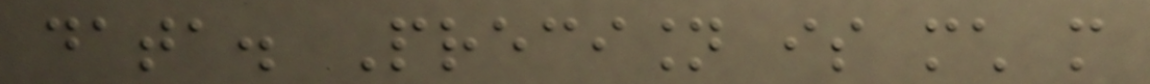data. Precision is much more
